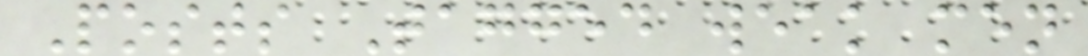Posts Tagged weak men
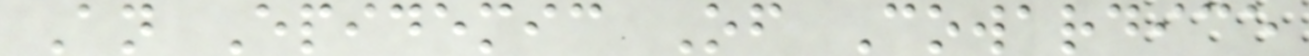An Epidemic Of Cowardice
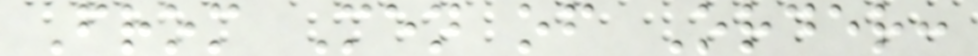From Men of Order:
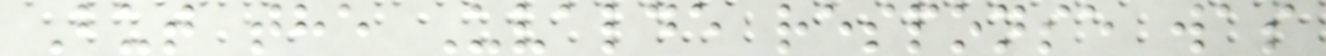But the Uvalde response was
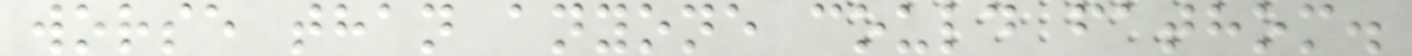worse than anyone could fathom.
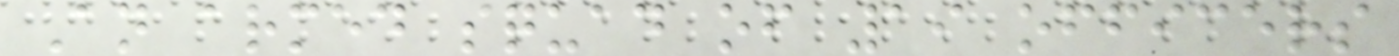An armed squad of 19 officers
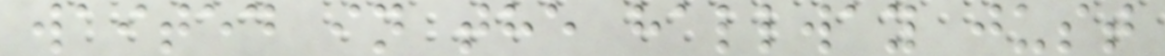waited in the hallway just
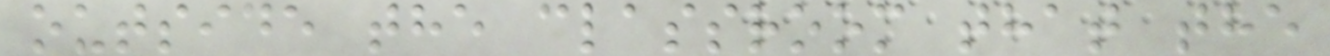outside the classroom that the
